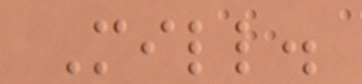Mill.
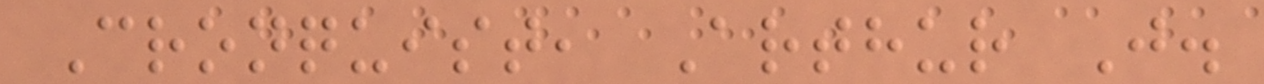Cronquist, Arthur J.
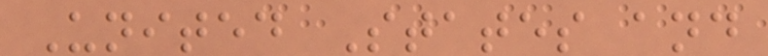United States and
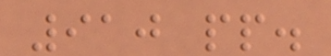910 pp.
